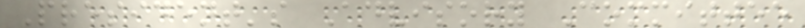President's Advisory Committee
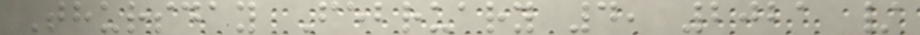Thursday February 4, 2021 /
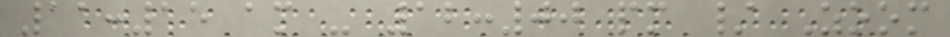11:15 am - 12:00 pm / Zoom
